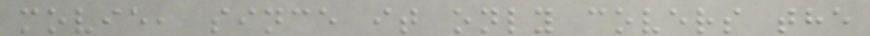movie, since it only covers the
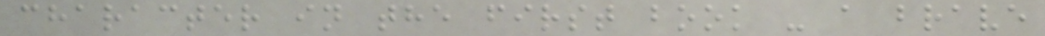character in the first book - a brave
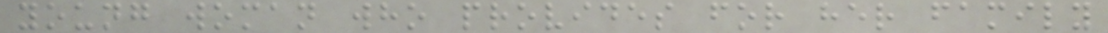young woman who provides for her family
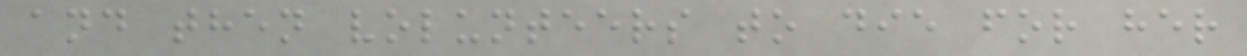and then volunteers to die for her
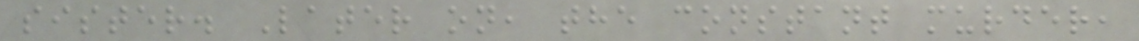sister. Later on, the constant murder,
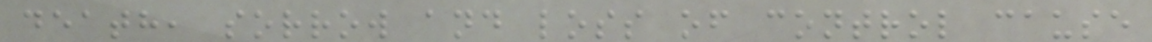death, sorrow and loss of control cause
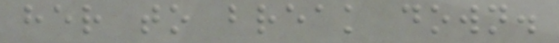her to break down.
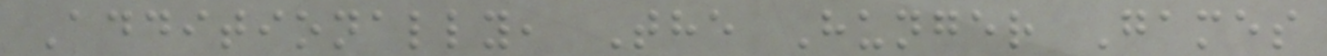Additionally, The Hunger Games
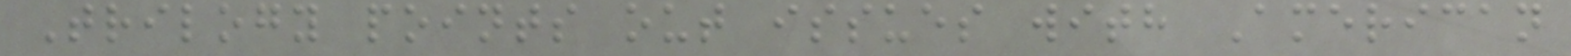Trilogy points out issues with American
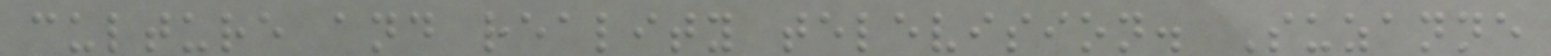culture and reality television. Suzanne
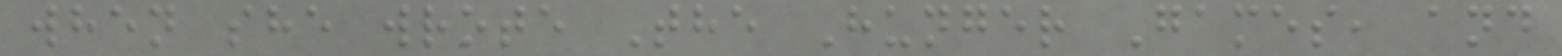when she wrote The Hunger Games, and
